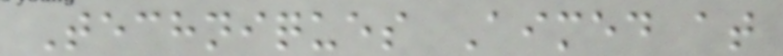Techniques Aimed at
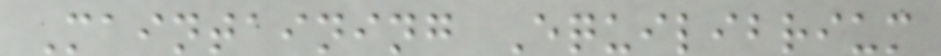Maintaining Equilibrium
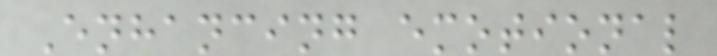Enhancing emotional
